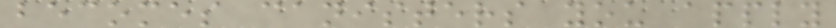becomes canisters you apply
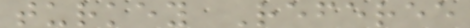turkey Referee
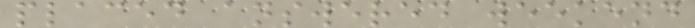placed answered weekend
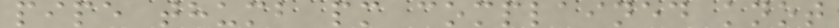pipe thumb pm complained knot
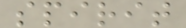spirit
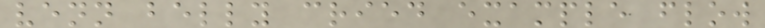venn belly cried example flow
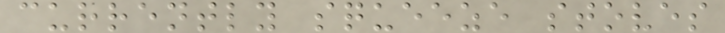currently squeeze stoves
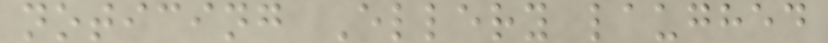noticing Ellery laughed
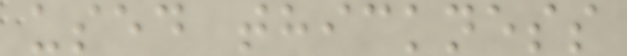used thickness
